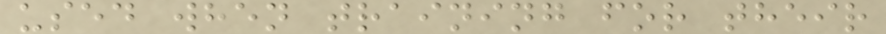used when training for their
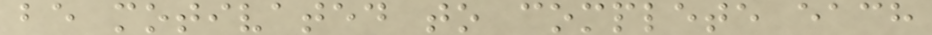be motivated to complete each
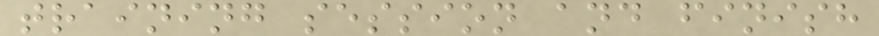training session and finish
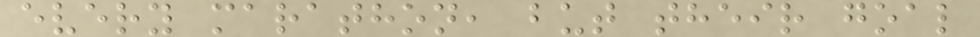every marathon, but their goal
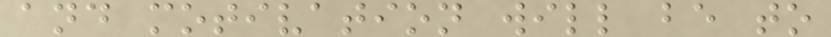and motivation will be to
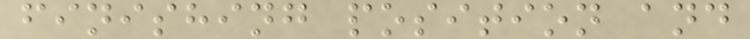finishing position and
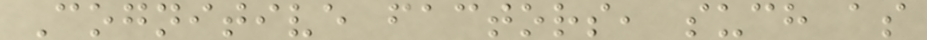Cognitive factors, such as
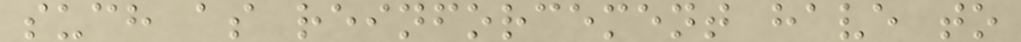such as reinforcement have to
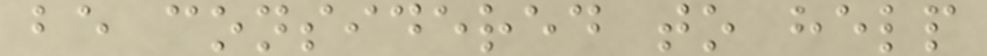be considered to help
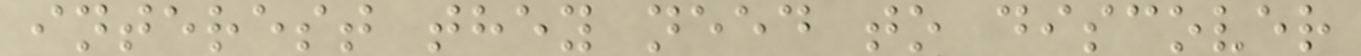interest they need to discover
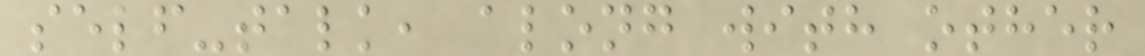self-talk, along with other
